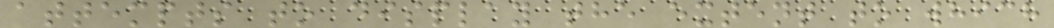attempts to display the extent to which
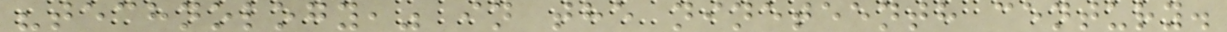"technology," in the nineteenth century.
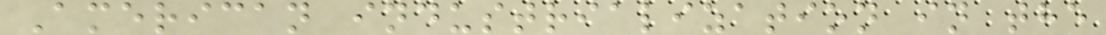American industrialization in the
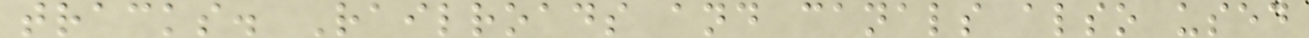tracks. Railroads and canals also used
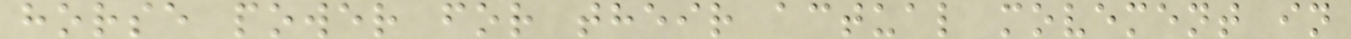horse power for their actual movement in
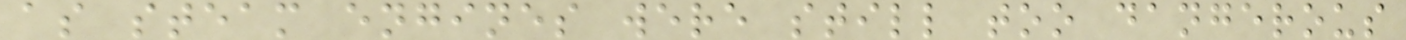as steam engines were still too dangerous
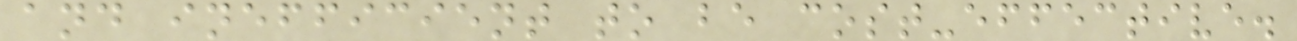and inefficient to be cost-effective.
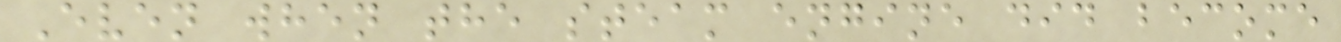Even when the steam engine did become
